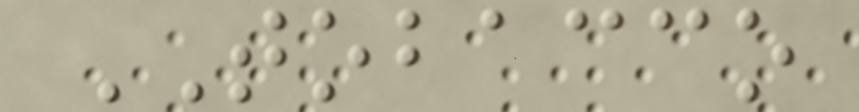TOBACCO
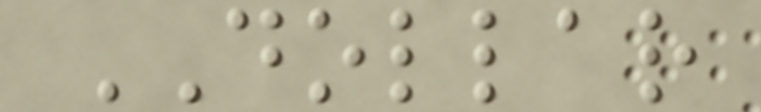DOLLAR
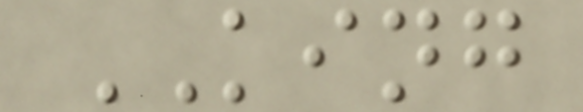KING
